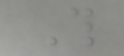This
